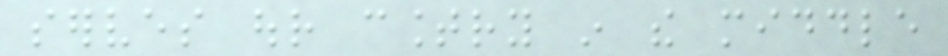serves our country in the middle
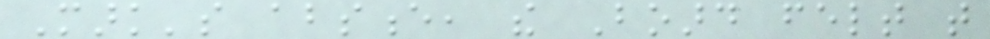Mark's absence, the Board felt that
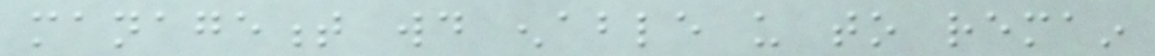management would enable us to remain
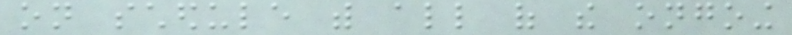on schedule with all of the ongoing
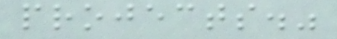projects."
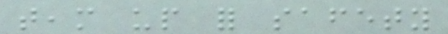team up for safety
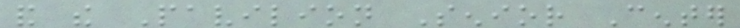and the Pavilion Senior Center
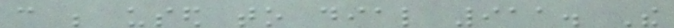can be used to dial 911. The
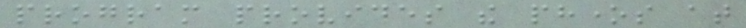program provides the phones at
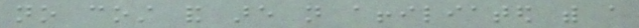no cost and are not affiliated with a
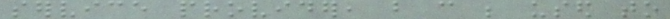service provider, but can be used to
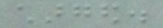charged.
